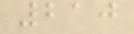210
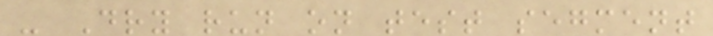- Dry run on test segment
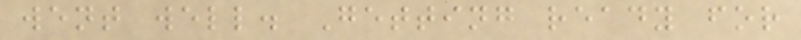went well. Getting ready for
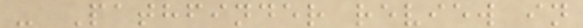- Pathfinder review in
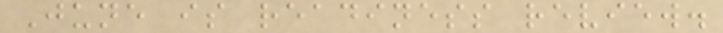June is readiness review.
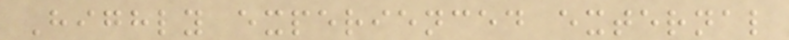Highly experienced external
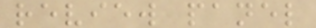review panel
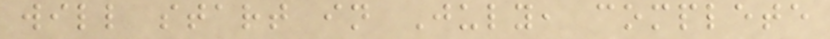will start in July, complete
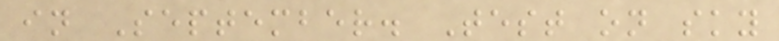in September. Test on sky
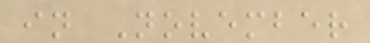in November
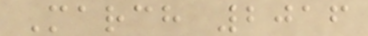March 2016
